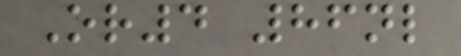Or4 86nl
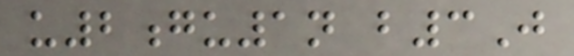u2gu1n b3J
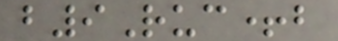b9Ruc+b
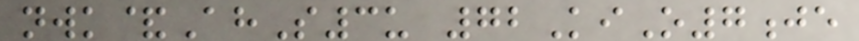nwk&AhS3u 72KiO7je
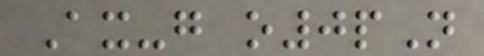Ax-g o0pN
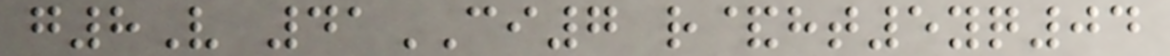g8V 41CI7 r&ht5yq04
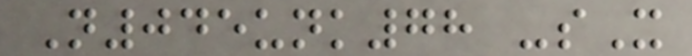N045unk78 -sX
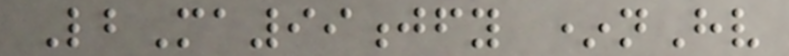LbMa99jfy *nHv
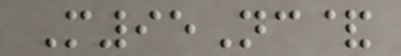M95Nc&
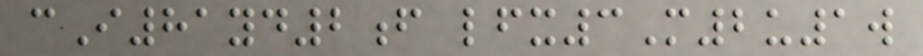cI81yd2f lfx3M2u1w
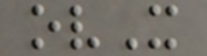ovX
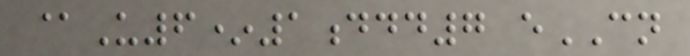@U6*1ddd7 eCN
